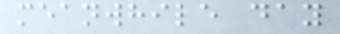meanwhile day
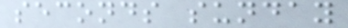seconds sunday
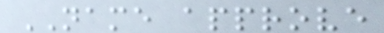NAME approve
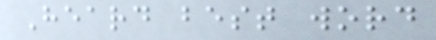Heard best word
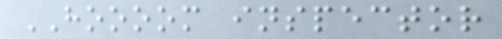HOOOOM inspector
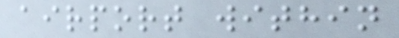airport within
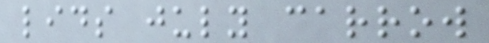lids july carrow
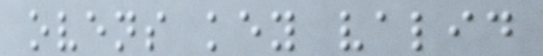ovens key valid
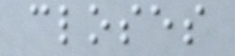closes
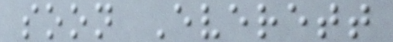soon Everett
